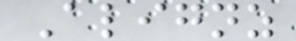Alignz
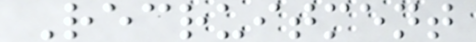Recruitment
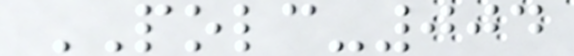POLC-004
